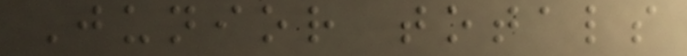Junior totals
